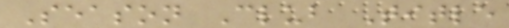Season Club Title
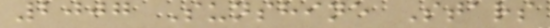2007 Sunshine Stars
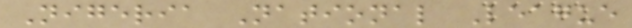Nigeria National League
